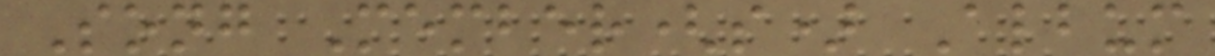Song Member(s) Album
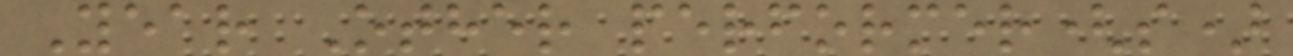Year Other performer(s)
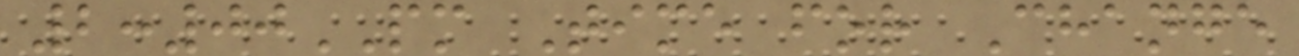2:00PM Time for Change
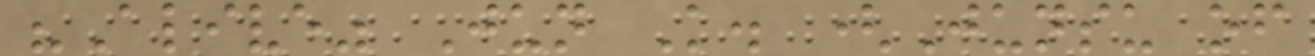"Alive" Jun K. (Junsu of
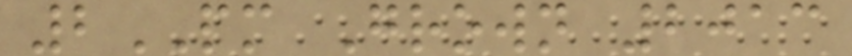2PM Grown 2013
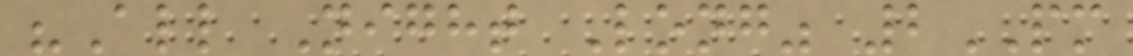"All Night Long" 2PM
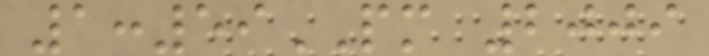1:59PM 2009
